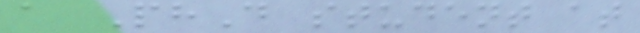a PhD student at
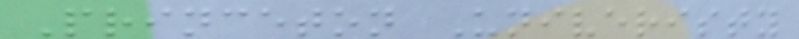Princeton Univeristy
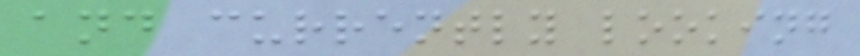and currently looking
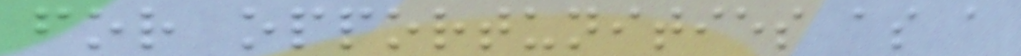for opportunities as a
